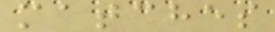matches
